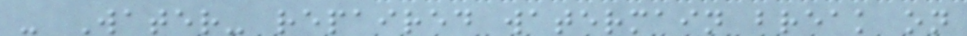- Water- repaired watermain break on
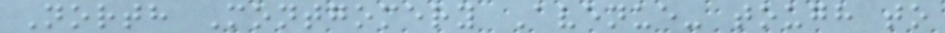North Montgomery Avenue- tough to
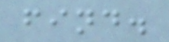find.
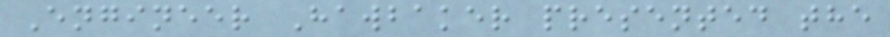Engineer Hawbaker presented the
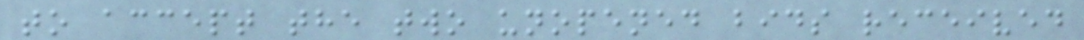to accept the two unopened bids received
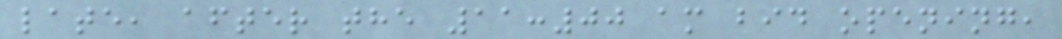late, after the 11:00 am bid opening,
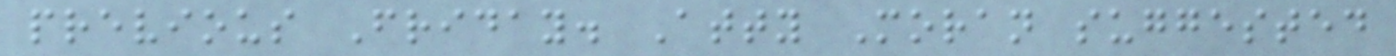previous Friday. Atty Moran suggested
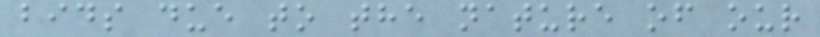bids due to the nature of our
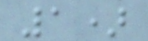1)
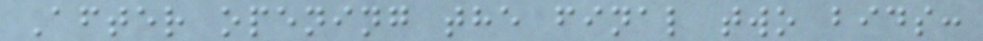After opening the final two bids:
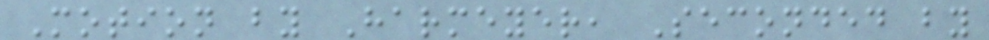Motion by Harmeyer, Seconded by
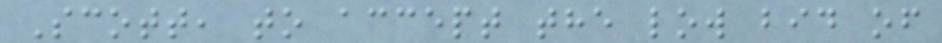Scott, to accept the low bid of
